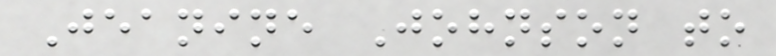Jeanine Johnson to
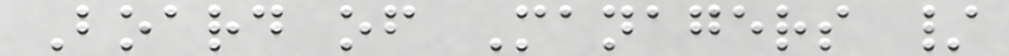Board of Managers /
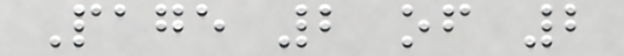Page 2 of 2
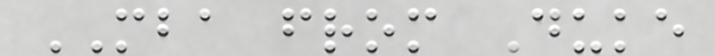MBA from Duke
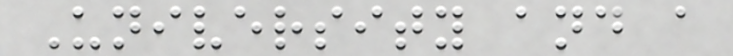University and a
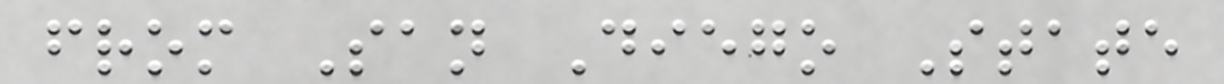from San Diego State
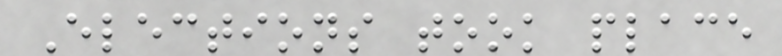Elections took place
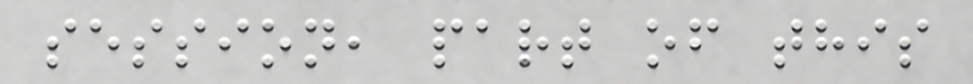session, part of this
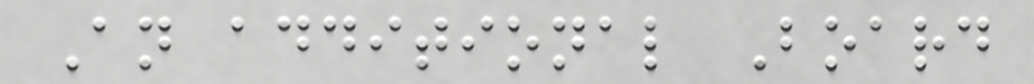An additional Board
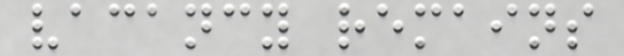vacancy remains
